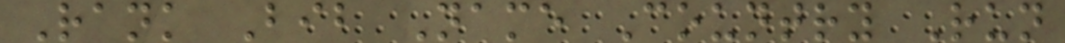Rank Bib Name Country Run
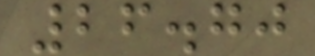26.70
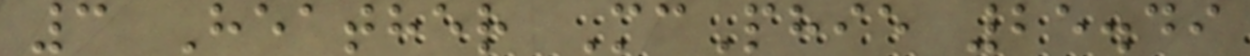3 Heather McPhie 25.49
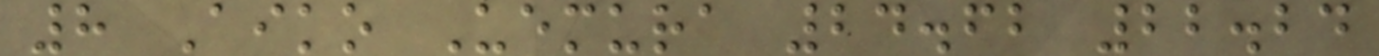8 Aiko Uemura 24.62 22.24
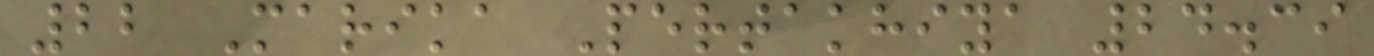22 Marika Pertakhiya 24.39
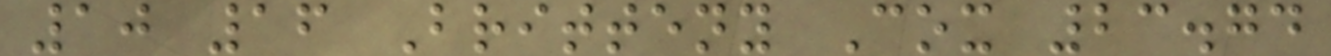10 16 Britteny Cox 23.74
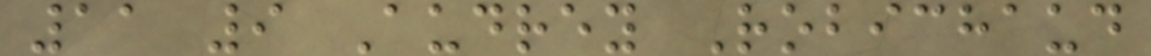11 9 Audrey Robichaud
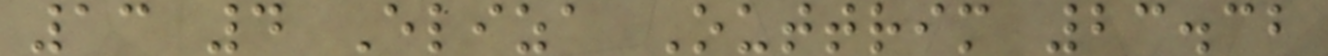13 4 Eliza Outtrim 23.32
